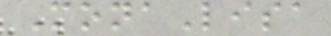MonaLisa
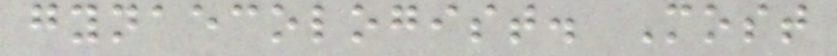gynaecologist. Most
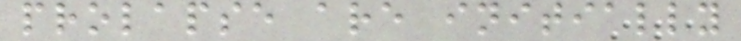prolapse are initially
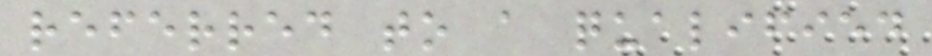referred to a qualified
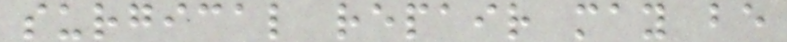surgical repair may be
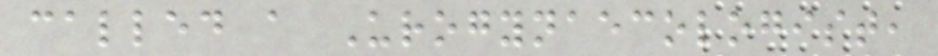called a Urogynaecologist,
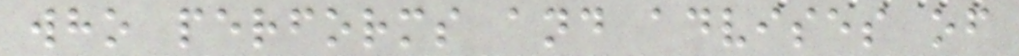who performs and advises of
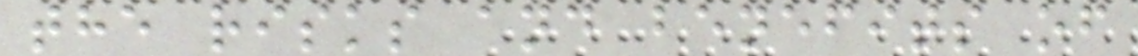the risks and benefits of
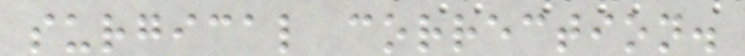surgical correction.
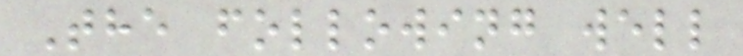The following well
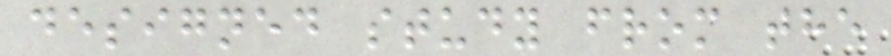designed study from the
